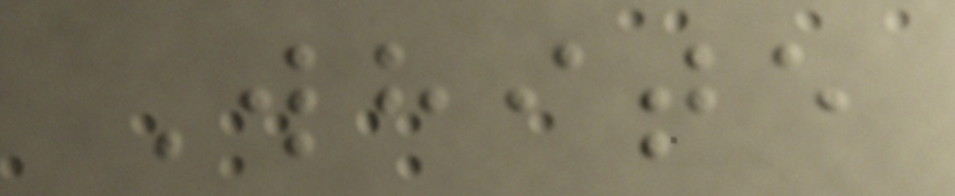White
